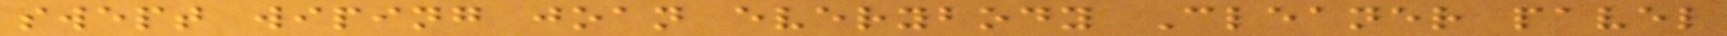swept wiping joan everybody Cleaner pavel
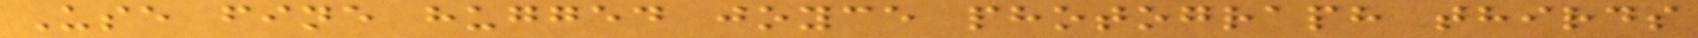Use fine hugged joyce photograph thirds
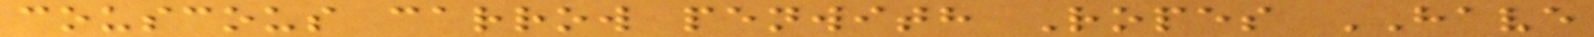couscous carrow penwith Ropes HAVE
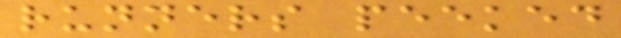runners peeked
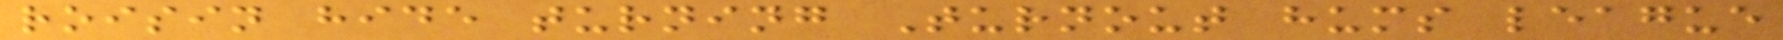roisin hide turning Turnout hums league
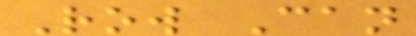Row Can
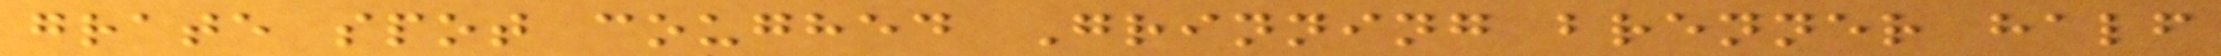grate spot coughed Grinning brenner half
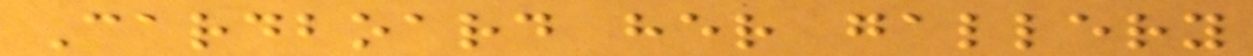Cardboard her gallery
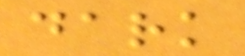dark
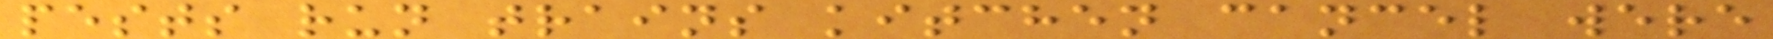pests run trains kitchen cancel were
